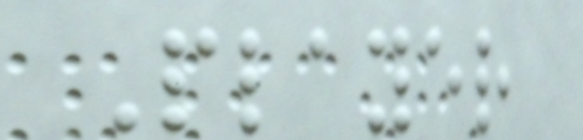Player
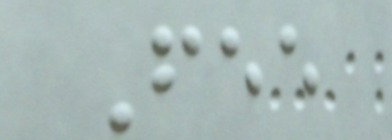Fee
